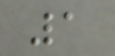1
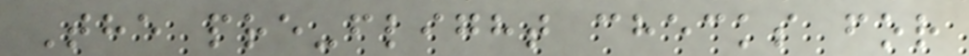The pre-flight checks for
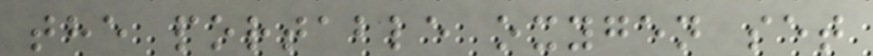the portable oxygen set
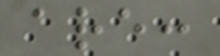are:
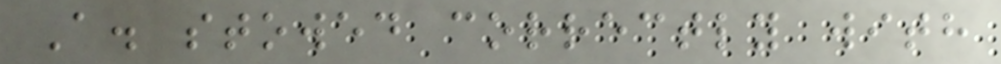A. stowed correctly with
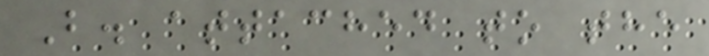B. attached to the
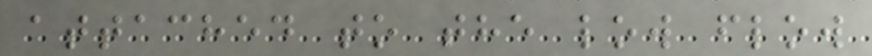attached to the low flow
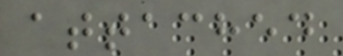attached
